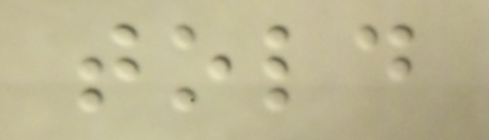told
